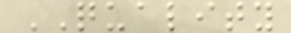QUALITY
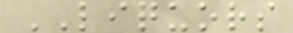LIQUORS
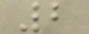2
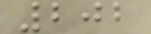202
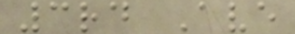3rd Ave
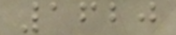1620
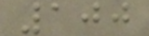100
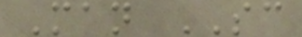Man SC
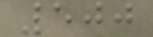500
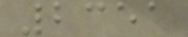2351
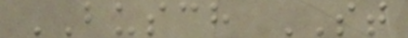BUSCH ST
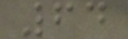64
